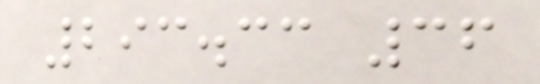293.33 36
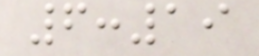6:19
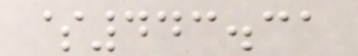$443.31
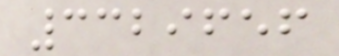3329656
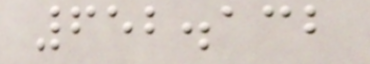652.132
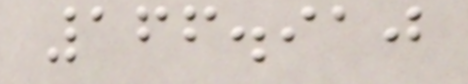166.910
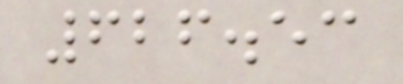626.53
